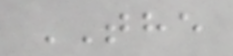THE
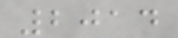2014
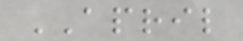APRIL
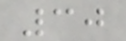30
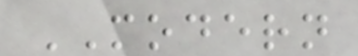MODERN
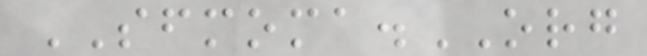SFMOMA.ORG
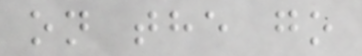on the go
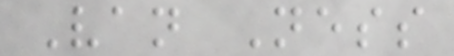Van Ness
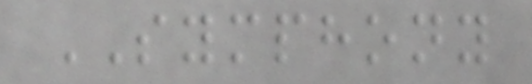SYMPHONY
